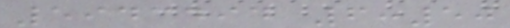5943494 6:50
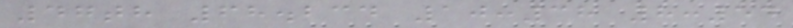47th 68.234 10:38 8:54
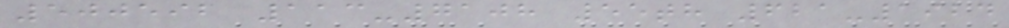500592 113-7108 55th 621-1924
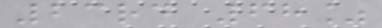23rd 68%
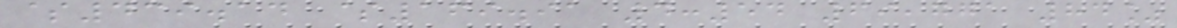$439.14 $169.91 4:54 69,771 84%
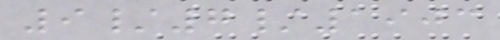9/7/1903
